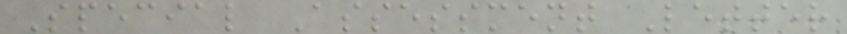Special Assessment Letter
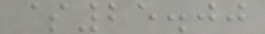$25.00
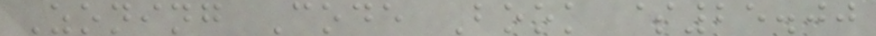Zoning Code Book $25.00
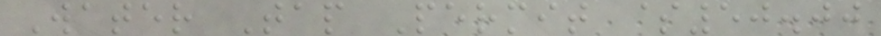Water Tap Permit $50.00
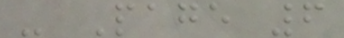- Page 6
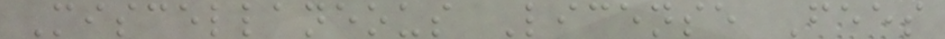Miscellaneous License Fees
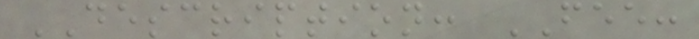DESCRIPTION: FEE:
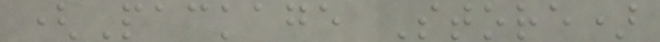(Package Store)
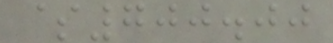$700.00
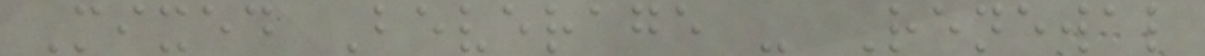Mixed Beverage - Renewal
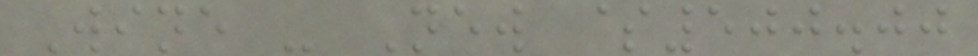Wine - New $500.00
